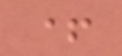+
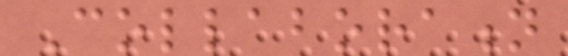Collaboration
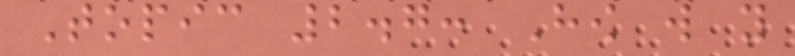Topic 2.7: How will you
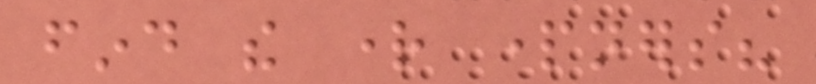find the right partners?
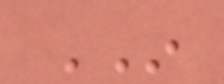IN
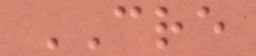CRE
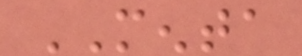MENTA
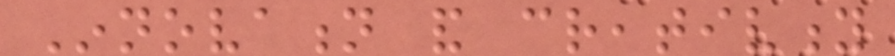Innovation and creativity
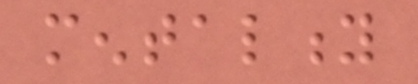mentality
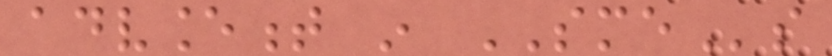advancement in SMEs
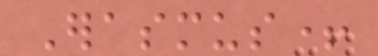Erasmus+
